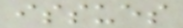issues
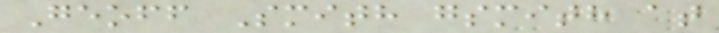Geoff Smith gsmith at
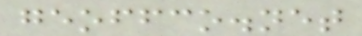geoffco.net
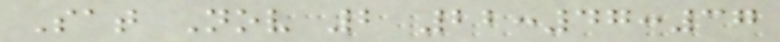Sat Nov 2 22:47:37
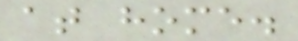at home.
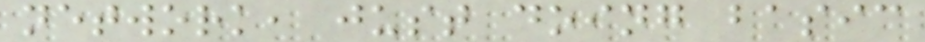network, just doing basic
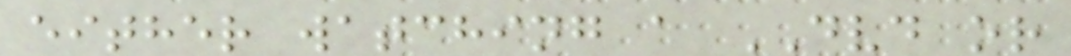either watching a DVD or
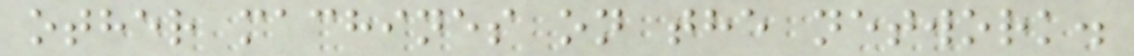other machines on the network.
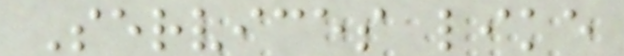Services like
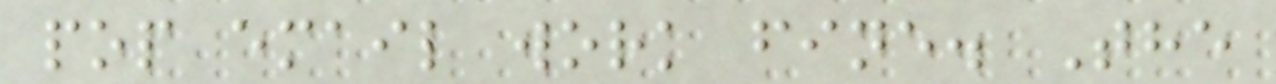pop email work fine. The
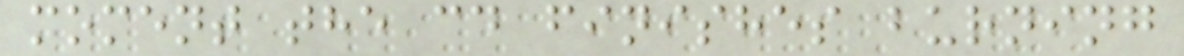moment the cd finishes burning
